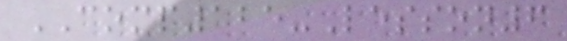COMP125-Lesson6
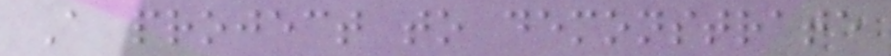A project to demonstrate
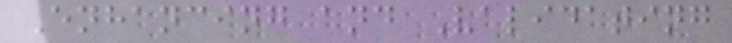Enhancing and Validating
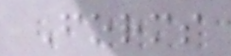Forms
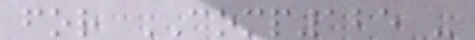for COMP125 -
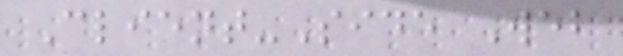Client-Side Web
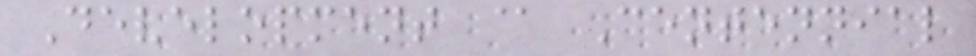Development @ Centennial
